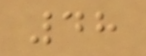48
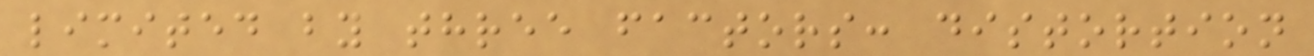limited by three factors: distortion
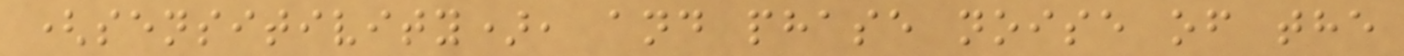(sensitivity), and phase noise of the
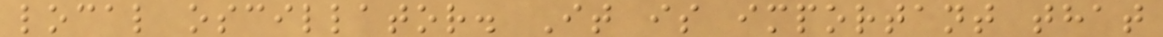local oscillator. It is important that
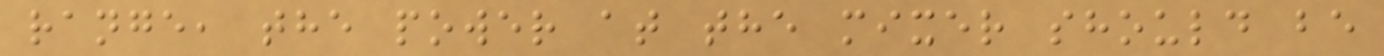range, the power at the mixer should be
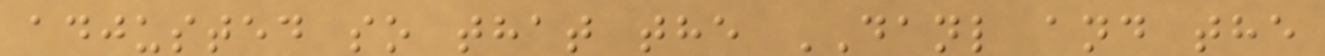adjusted so that the DANL and the
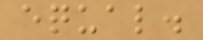equal.
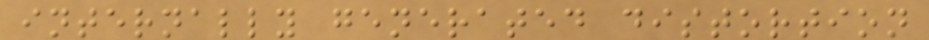internally generated distortion
